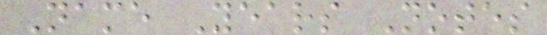Name Years Notes
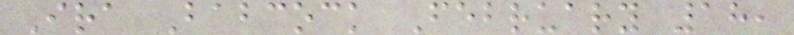Ira Babcock February 18,
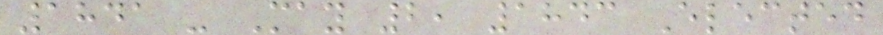1841 - May 2, 1843 Elected
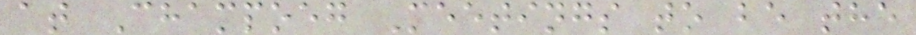at Champoeg Meetings to be the
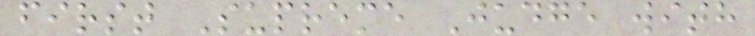first Supreme Judge with
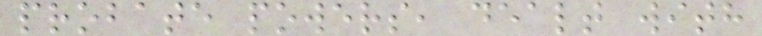probate powers, dealt with
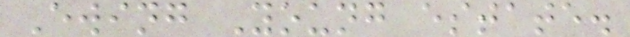Ewing Young estate.
